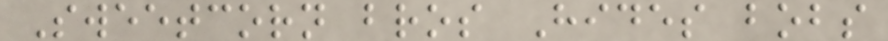Sweetcorn bros Hides bobs
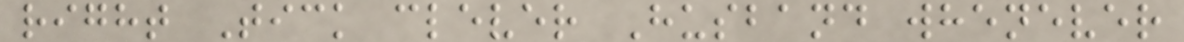right Tick clever Husband whenever
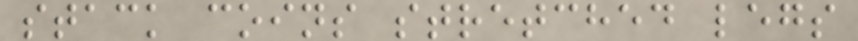stack coins stretched legs
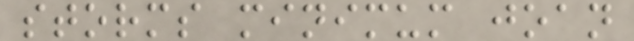storms minimum joan
